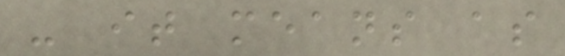- it means as
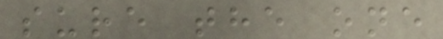sure the one
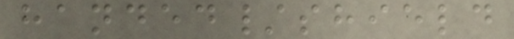handed/shield
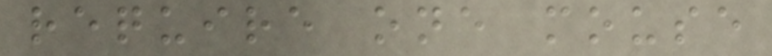require one mouse
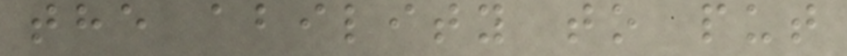the ability to put
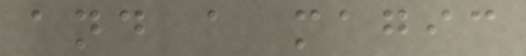and a magic
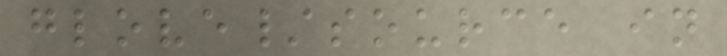glove/source in
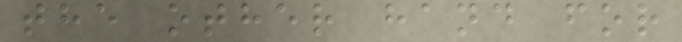the other hand for
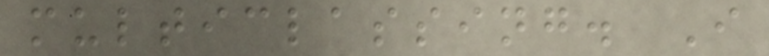multiclassing. I
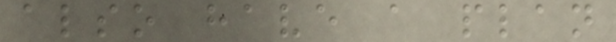also have a plan
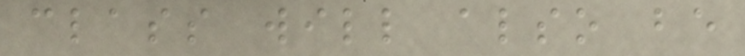class will also be
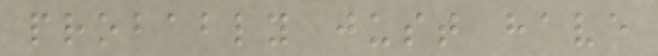probably just have
